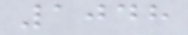1048
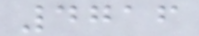4716
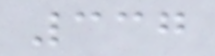337
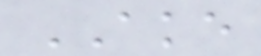AKE
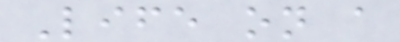Life on a
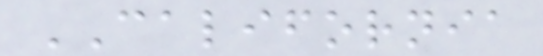CALIFORNIA
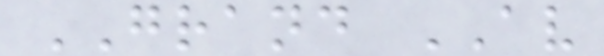GRAND AV
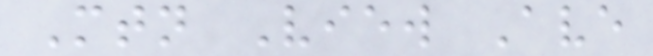Mtn View Ave
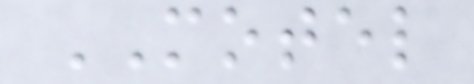MOTEL
